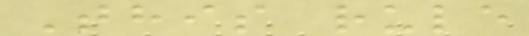This rule
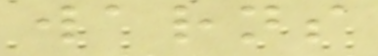warns
